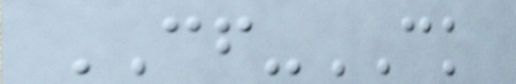CF-CK
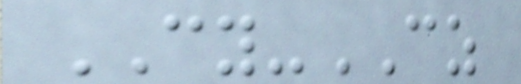CY-CZ
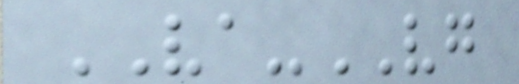VA-VG
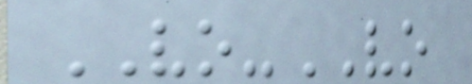VO-VO
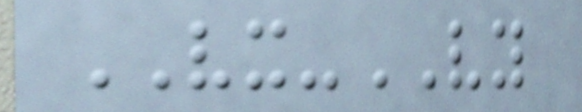VX-VY
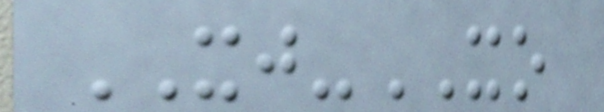XJ-XO
